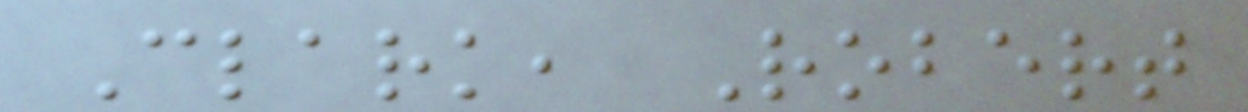Clark, Robert
